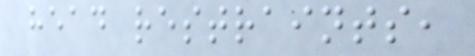head restraints,
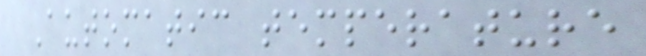Automatic temperature
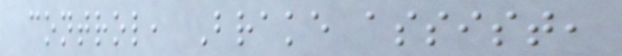control, Brake assist,
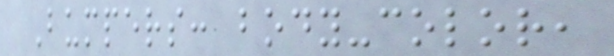Bumpers: body-color,
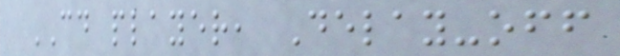CD player, Delay-off
